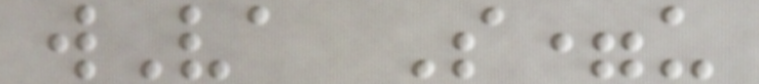wVa S=u
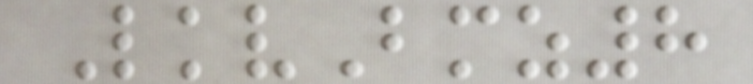LkvBmz8
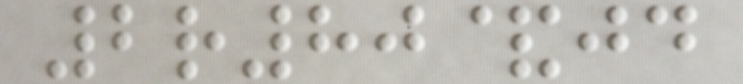2r80&jd
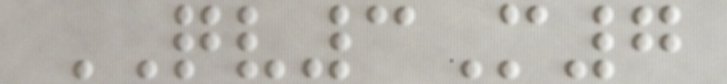QV3M7
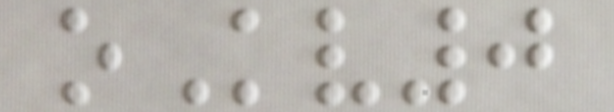oKv0
